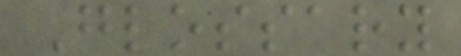Glossary
